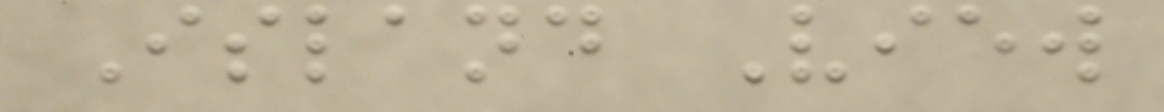Island View
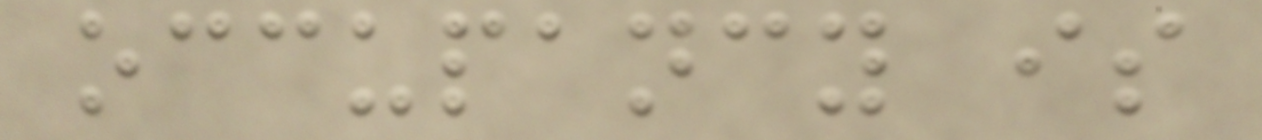occupancy is
